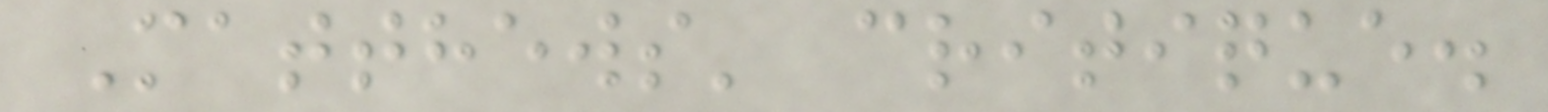Matthews' critique.
